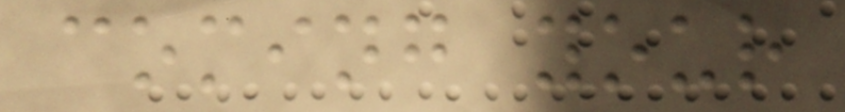coming your
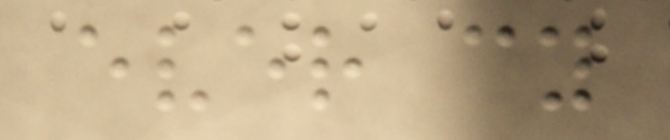ever cy
